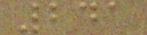241
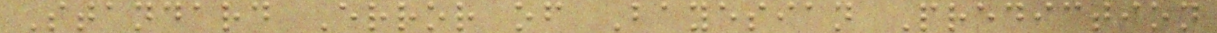Standard Error of Bayesian Prediction
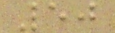50
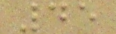45
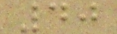40
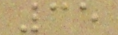35
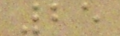25
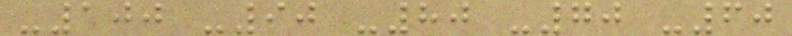-100 -90 -80 -70 -60
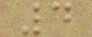4
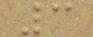3
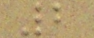2
